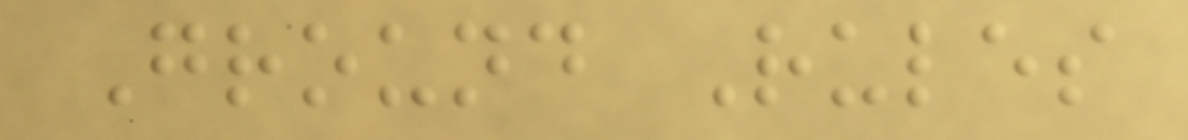Ground Rules
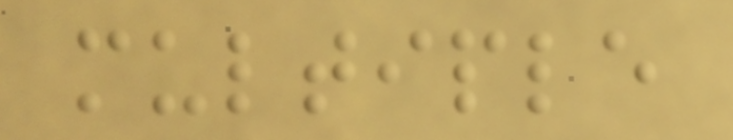multiple
